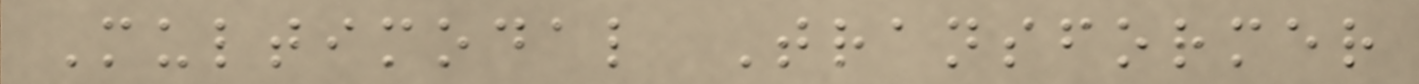Multimodal Transformer
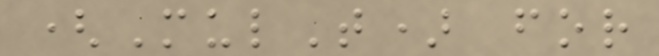(MulT) for
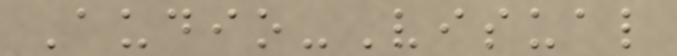Audio-Visual
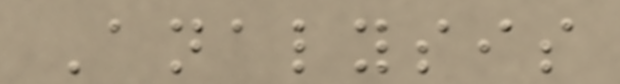Analysis
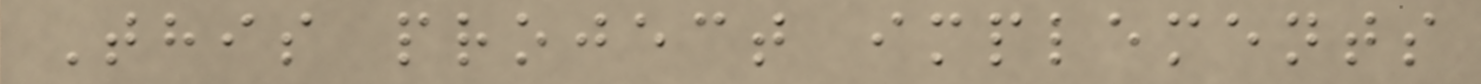This project implements
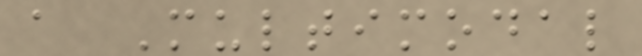a Multimodal
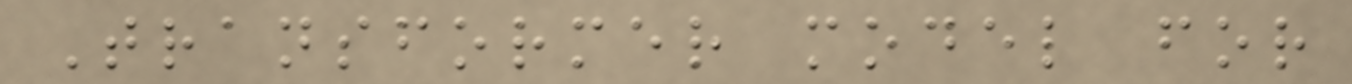Transformer model for
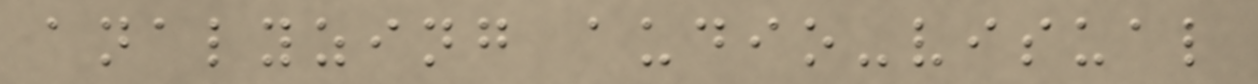analyzing audio-visual
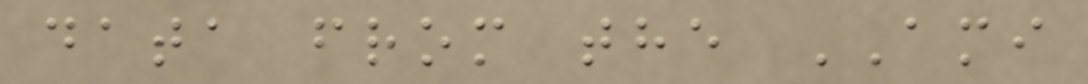data from the AMI
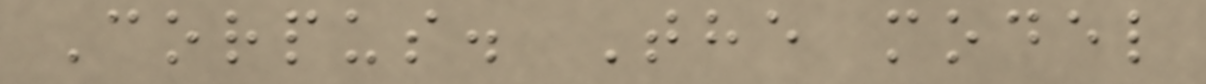Corpus. The model
